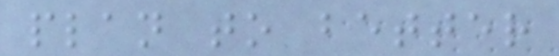plan to better
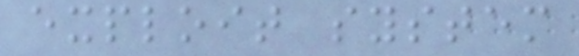exploit system
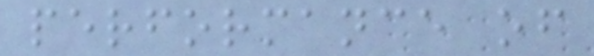performance of
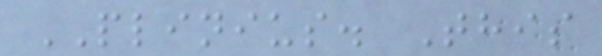PLINIUS. This
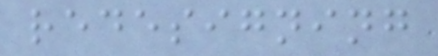redesigning
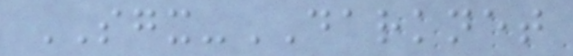SGX-DARKNET
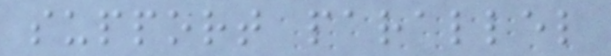support parallel
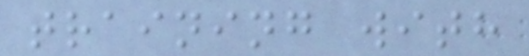training with
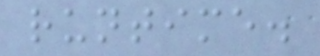runtime.
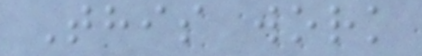This work
